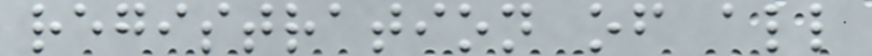registration of all
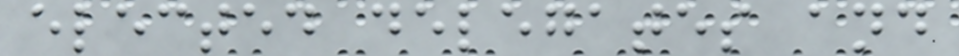elected delegates and
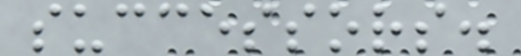successors.
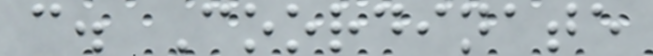c. Coordinate
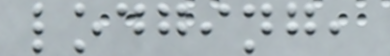lodging,
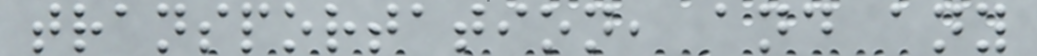transportation, and any
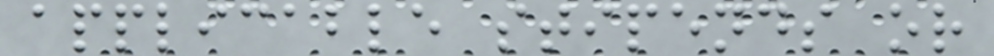applicable stipends or
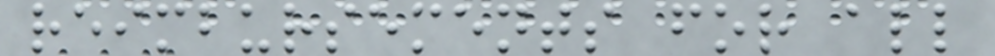reimbursements for all
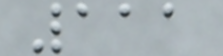111
